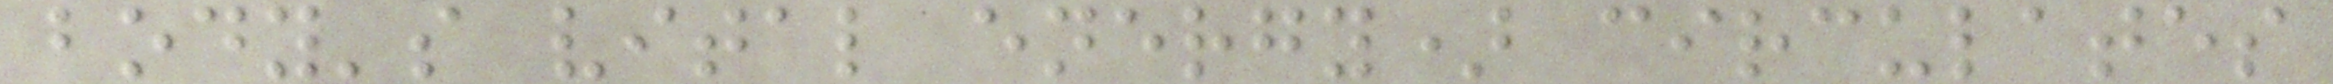body's vital energy) circulates
